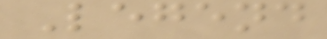Legend
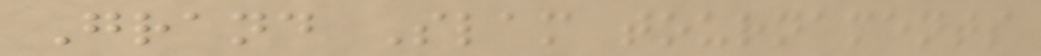Grand Slam tournaments
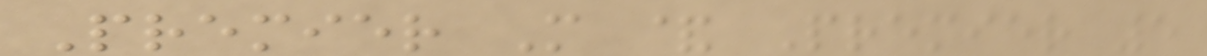Premier M & Premier 5
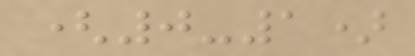(0-1)
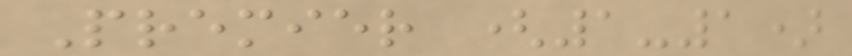Premier (1-1)
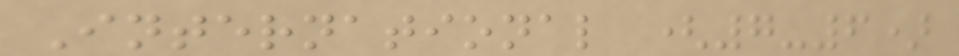International (7-6)
